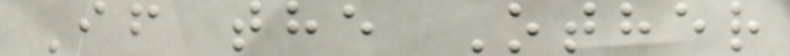If the Other
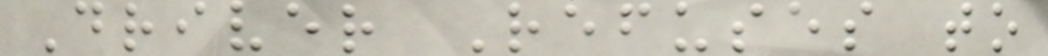Driver Refuses to
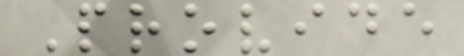Provide
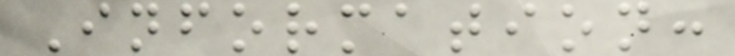Information:
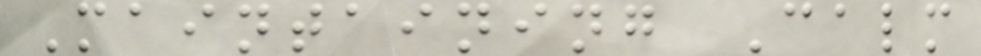Maintaining Calm
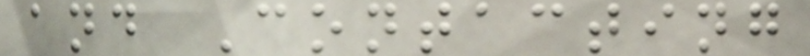and Contacting
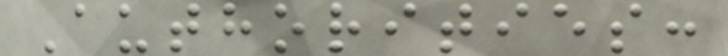Authorities:
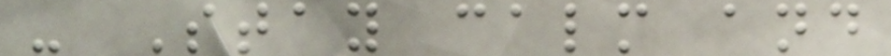- Stay calm and
